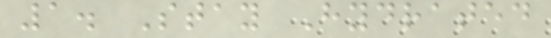1. Stay Hydrated
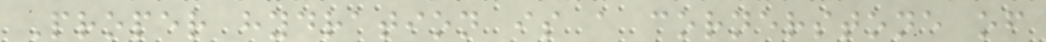Proper hydration is a cornerstone of
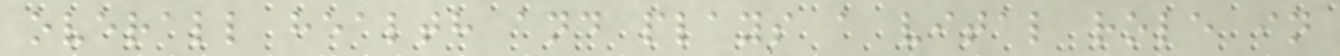overall health and plays a vital role in
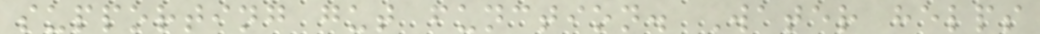supporting gut function. Water helps
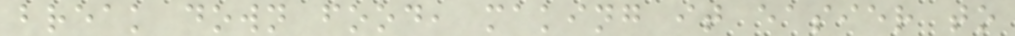break down food, making it easier to
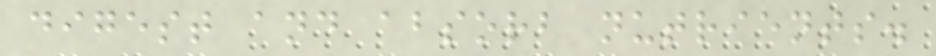digest and absorb nutrients.
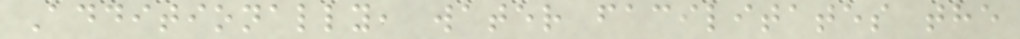Additionally, water facilitates the
